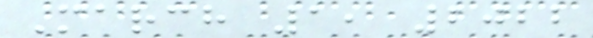March 1, 2022
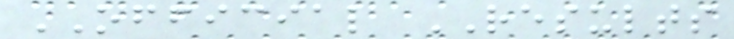OFFICIAL RESULTS
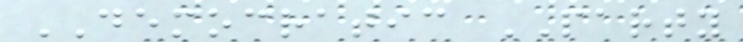DEMOCRATIC PARTY
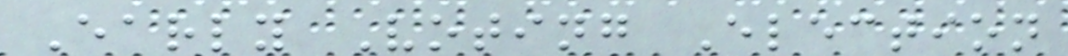Early Voting Election
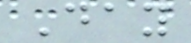Day
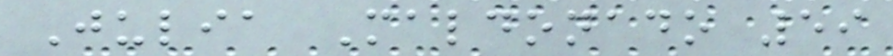Julia Maldonado 59
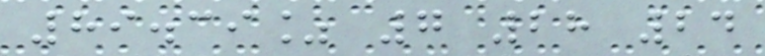89.39% 7 28 24
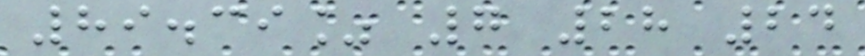89.39% 7 28 24
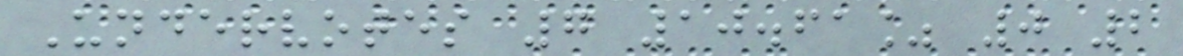Undervotes 7 10.61% 0 2
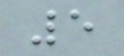5
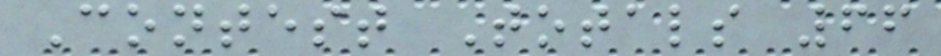Contest Totals 66
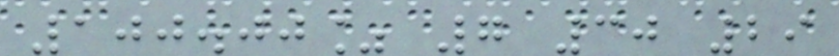100.00% 7 30 29
